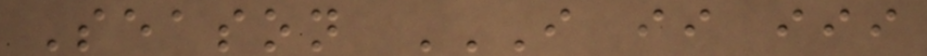Season I II III
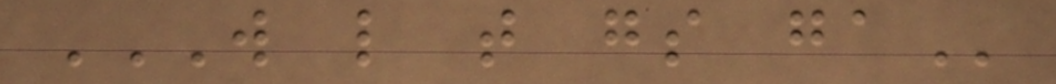W L T GS GA
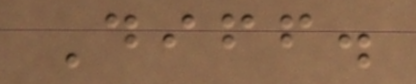Diff.
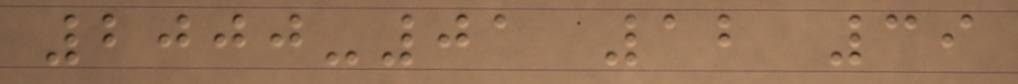2000-01 12 39
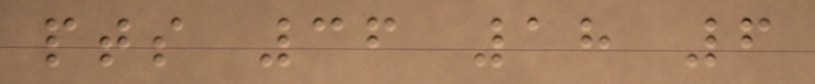pts 36 18 6
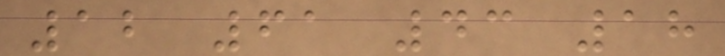12 61 43 18
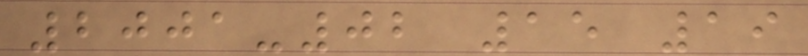2001-02 15 19
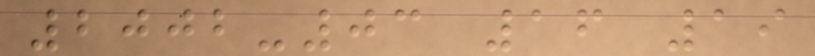2002-03 16 19
